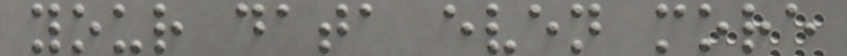your data even more
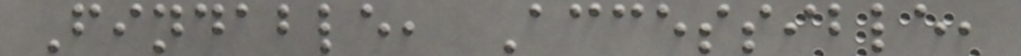Findable, Accessible,
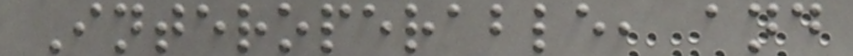Interoperable, and
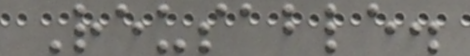Reusable.
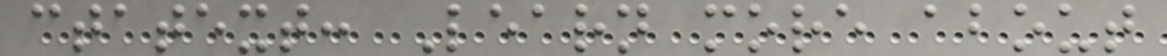ctatext: Learn more about
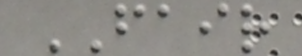FAIR
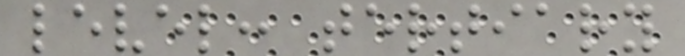level: tertiary
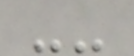--
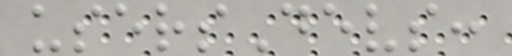usersDevs:
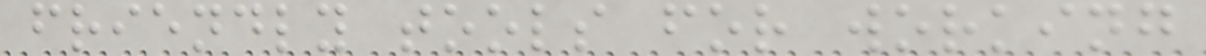friendly tools for working
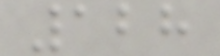128
